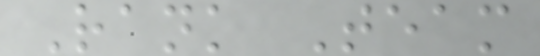Rank Team
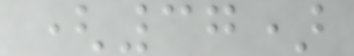(37)
